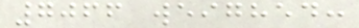7066 weighed:
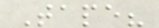Tape?
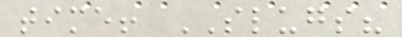time! SLUGS?
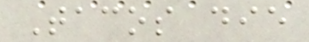Tacos die
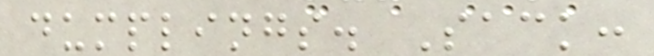dumplings. Sack:
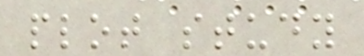plot study
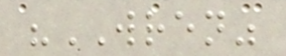"WREN"
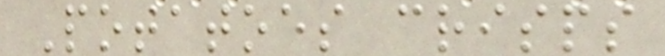Potatoes crisps
